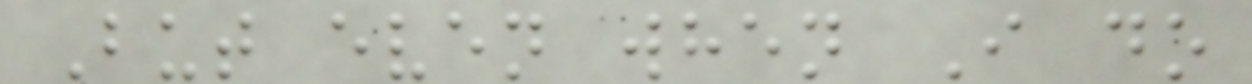But even when I do
